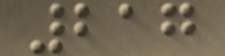217
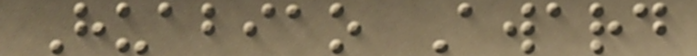Huabiao Award
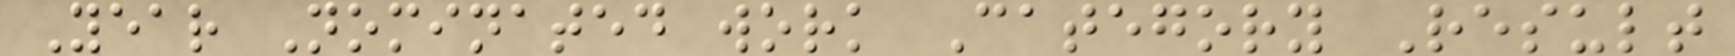Year Nominated work Category Result
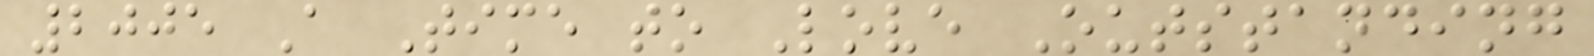2005 A Time to Love Outstanding
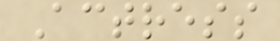Actress
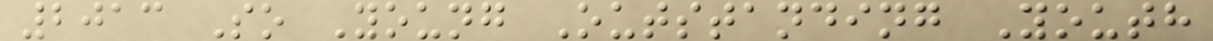2013 So Young Outstanding Youth
